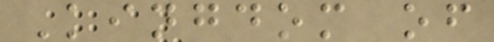Kingdom of
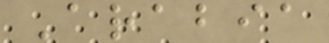Arabia
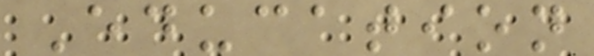Education
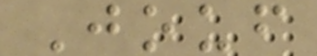Jouf
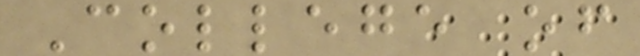College of
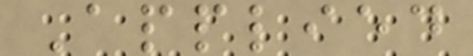Applied
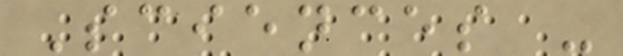Sciences -
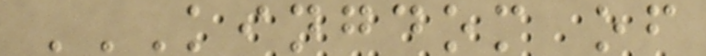KINGDOM OF
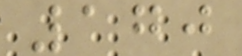170
